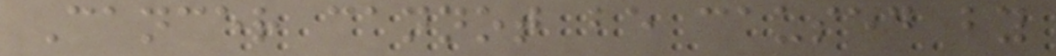Cancer cannot be caused by
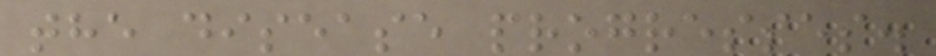the disease progresses.
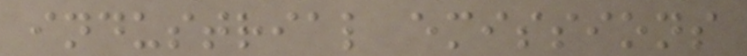industrial emissions
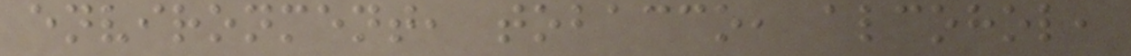environment, tobacco, alcohol,
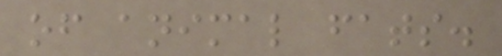of animal fats.
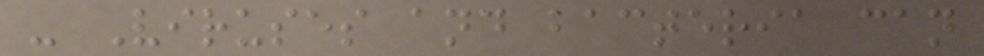- Viruses and bacteria can
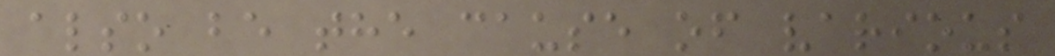also be the cause of various
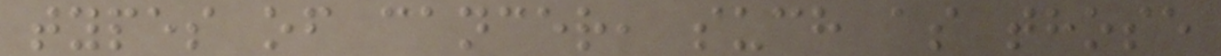types of cancer, such as those
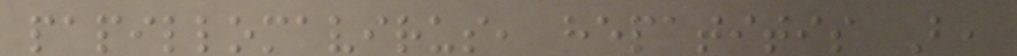papillomavirus, hepatitis B,
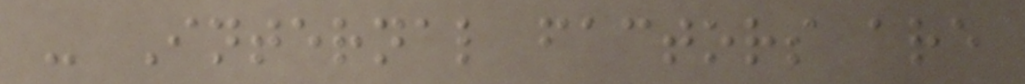- Internal factors are
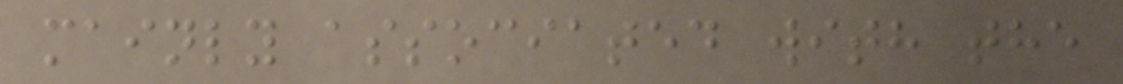mainly associated with the
